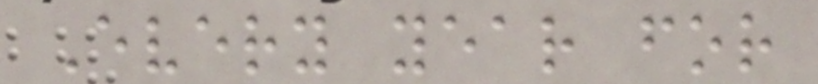Every year for
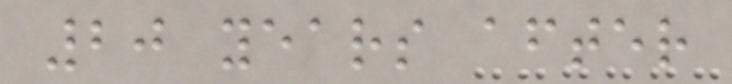20 years after
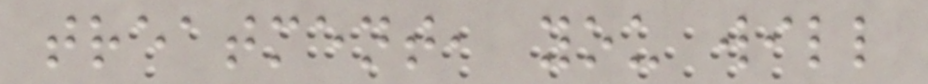treatment, you will
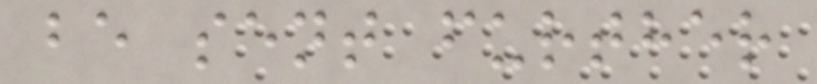be sent further
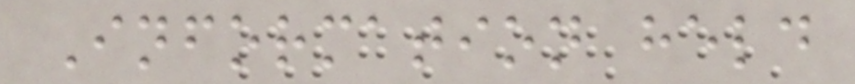Information held
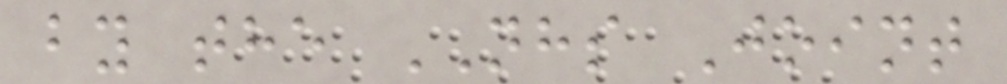by the NHS Joint
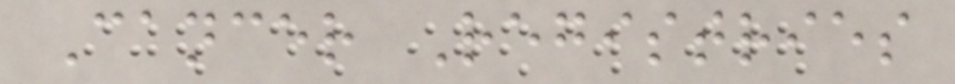Cancer Registries
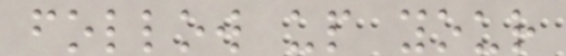follow up your
